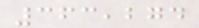363,274
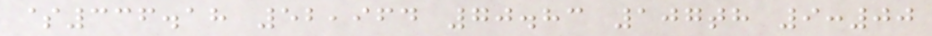$336.18 52,964 70.83 107th 9:00
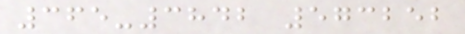365-3842 573252
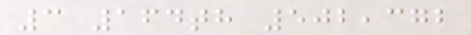3 164th 502,372
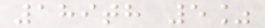189th 5%
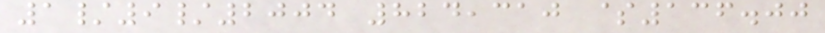1/9/2004 824,310 $136.00
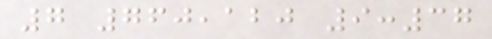7 760,120 9:37
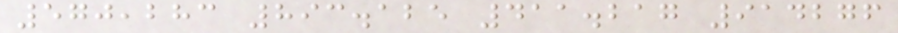570,283 893.125 411.217 914276
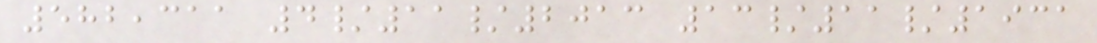582,311 4/11/2013 13/11/1931
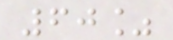60%
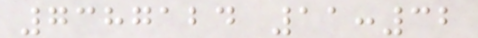7387124 11:32
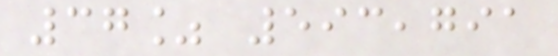37% 593,791
